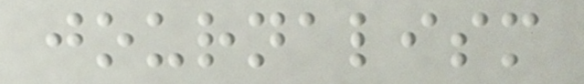journalism
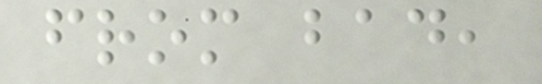from bad,
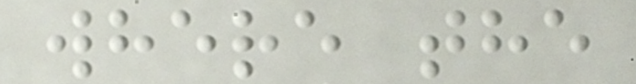where the
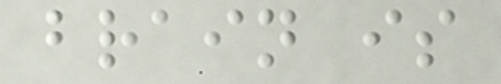brain is
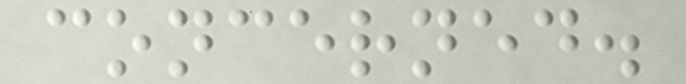concerned.
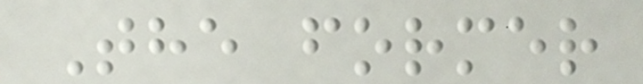The former
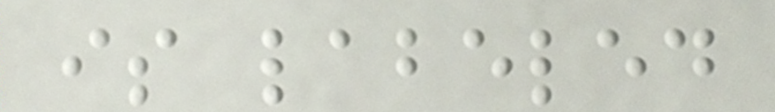is labeled
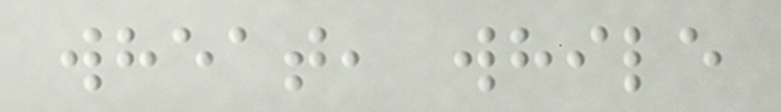wheat, while
